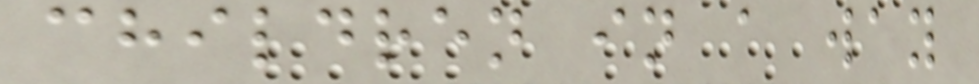children in a way
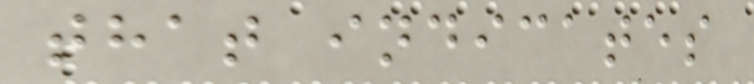that indicates
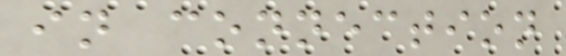in connection
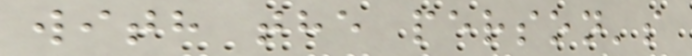with the person's
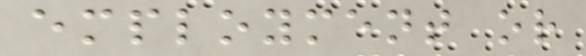employment or
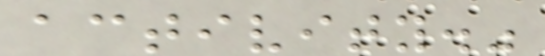activity."
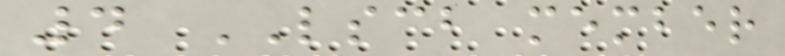4 LSCB member
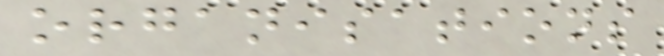organisations
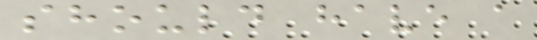should have a
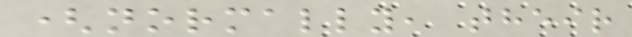(normally, their
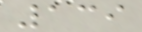139
